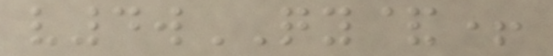v4wQY&+
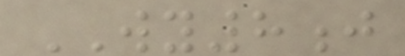WY8j
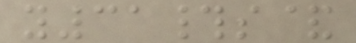y31#s&
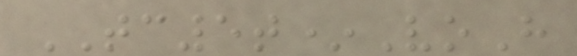TC5t*VoH
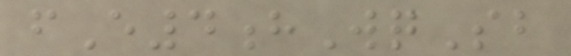fE4hWqSb
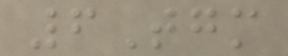6Tgm
